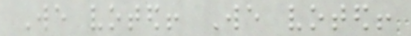We voted! We voted!
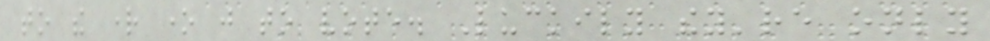to the right one just to vote. Luckily they're only
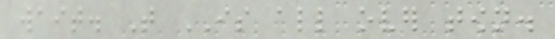wait. That IS all over town.
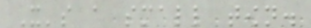It's a small town.
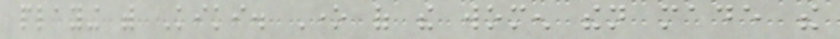playing with Kiki. One of the women then made the
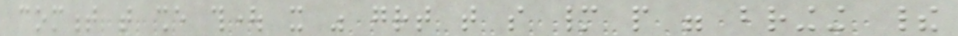comment that she thought it was great that so many people were bringing their
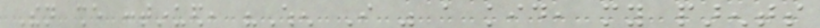Then she continued, "When I was a kid, my parents
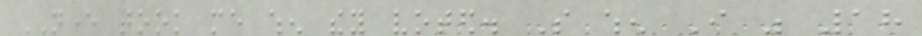NEVER took me when they voted. So when I was 18
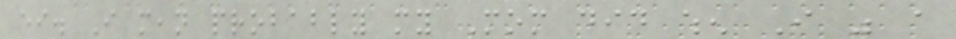either. I mean probably my Mom did when I was a
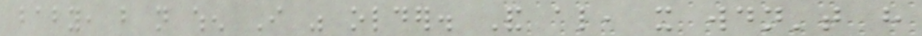baby, but not when I was older. And also, it wouldn't have
